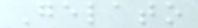Gelato
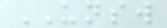UNSW
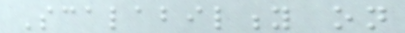Scalability on
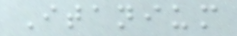Itanium
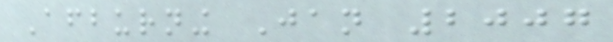Afterburning Jan 2007
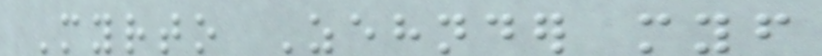Myrto Zehnder myself
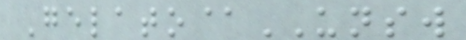Gelato@UNSW
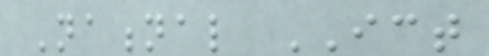National ICT
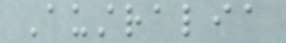Australia
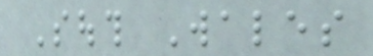South Wales
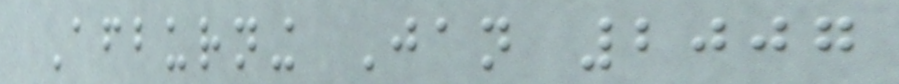Afterburning Jan 2007
